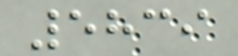5839
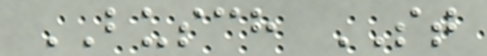BUSCH ST
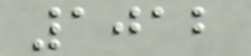1012
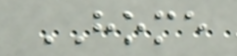HOME
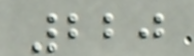220
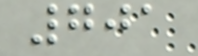701
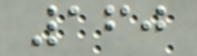160
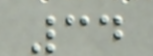34
